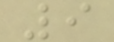9
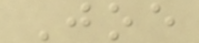Joe
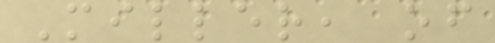Miller, of
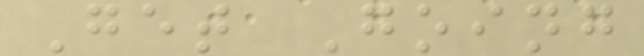Get Going
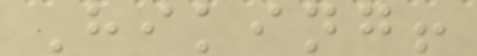Hiking!
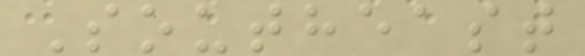Southeast
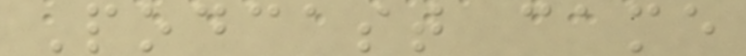Podcast came
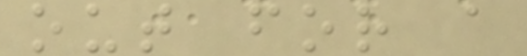out for a
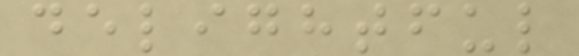delightful
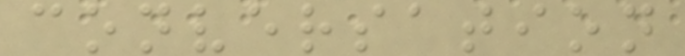conversation
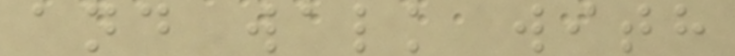and walk with
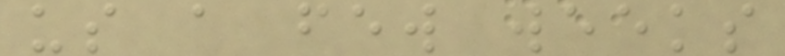us a few weeks
